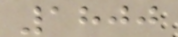1800
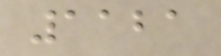1121
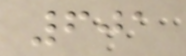601
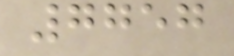7757
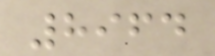8964
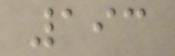193
